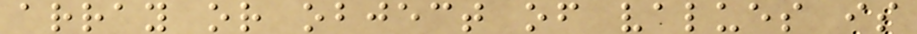array or object of values is
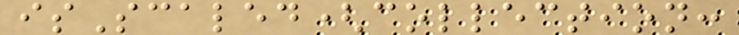isScaled(collection:
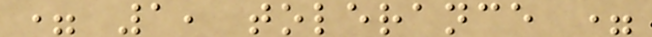= 1, tolerance =
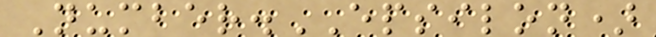Number.EPSILON)
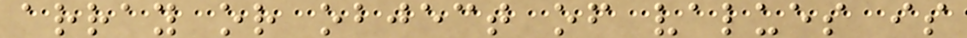array or object of values is
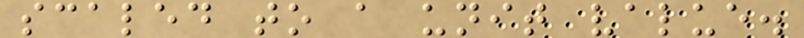scaled to a unit value.
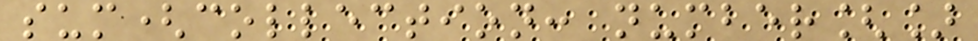sum(collection: number[]
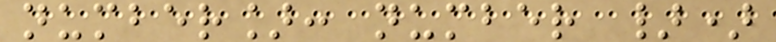number]: number })
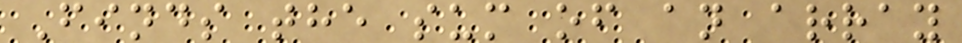Finds the sum of an array
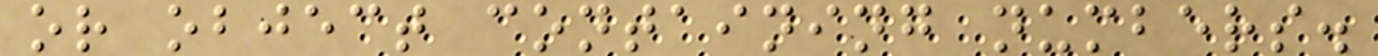or object containing numbers.
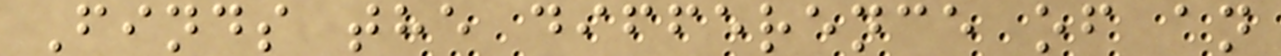Finds the difference of an
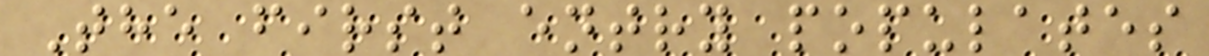The first entry populates
